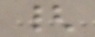{
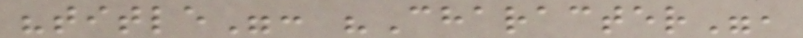"title": "Character",
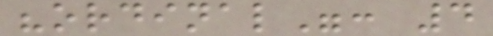"ordinal": 4
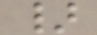}
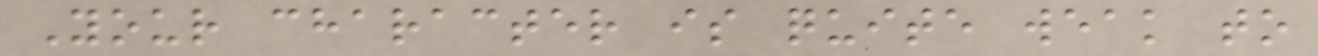Your character is quite weak to
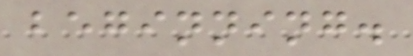beginning.
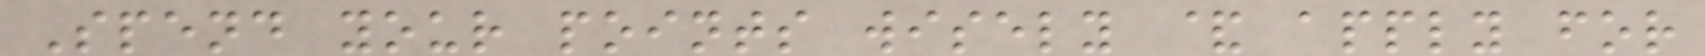Spend your points wisely & apply for
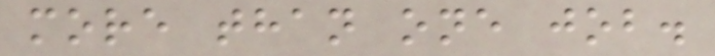more than one job.
